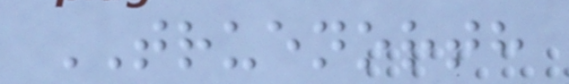TRUENORTH
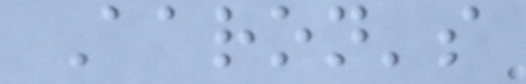Aaron's
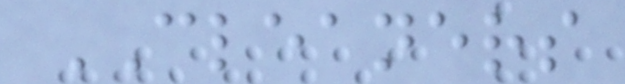CLEANERS
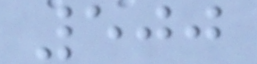500
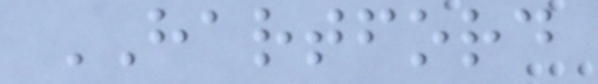HARTFORD
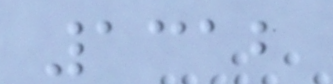1312
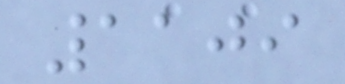1109
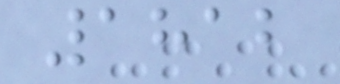1812
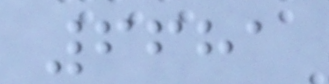6681
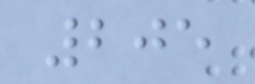205
